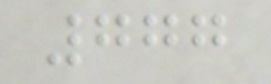777
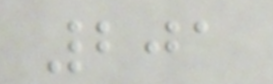201
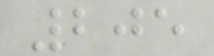205
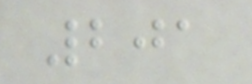201
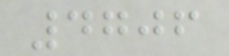4706
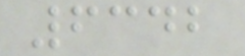6342
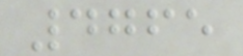4765
